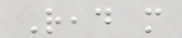Read more
